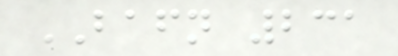BAFN 231
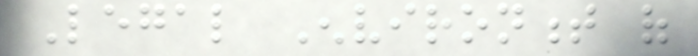Legal Environment of
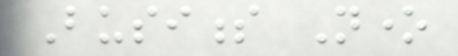Business None
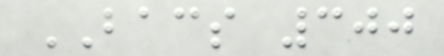BACS 300
